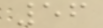56
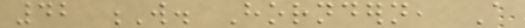42 W. Horndern, A
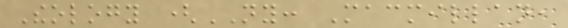Theology (NY: Macmillan,
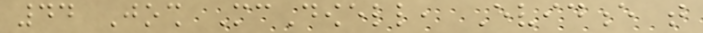44 Josh McDowell, Evidence that
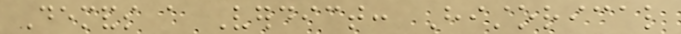Demands a Verdict: Historical
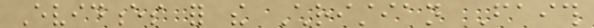Evidences for the Christian Faith
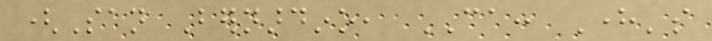(San Bernardino, CA: Here's
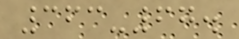363-67.
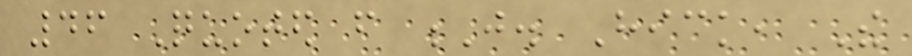46 Quoted from J. Hick, The
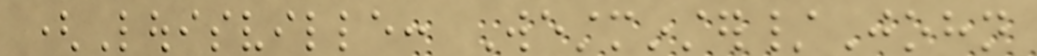(Louisville: Westminster/John
